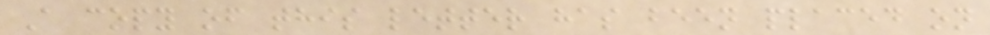A copy of this letter has been placed on
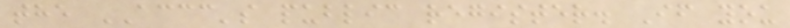the ACCC's public register. If you
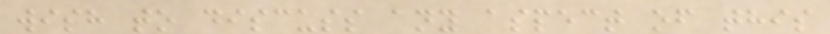wish to discuss any aspect of this
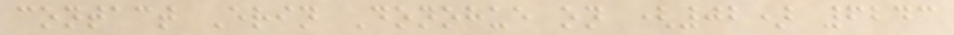contact Erin Donohue on (02) 6243
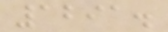1291.
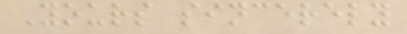Yours sincerely
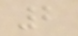2
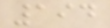194
